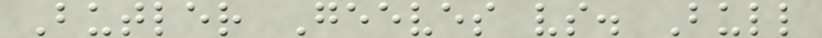Butler Geeves vs. Bull
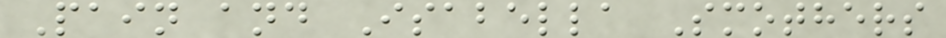Pain and Isabella Smothers
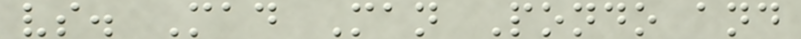vs. Mad Man Pondo and
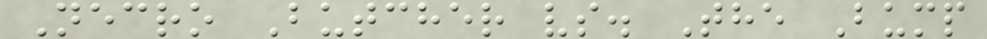Necro Butcher vs. The Bump
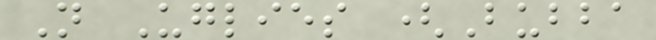N Uglies (Bubba
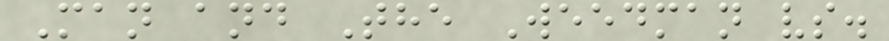Man and The Weedman vs.
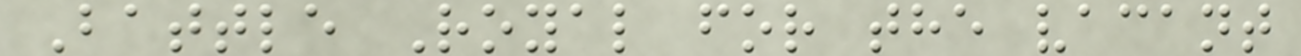Battle Royal for the vacant
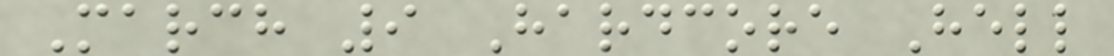March 9 Hardcore Hell
